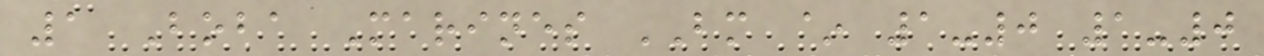1 Boba Marines BM ~ 1-0 1-0
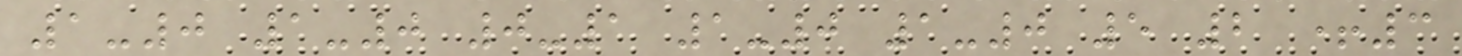1-0 1-0 0-1 1-0 1-0 5 2 +3
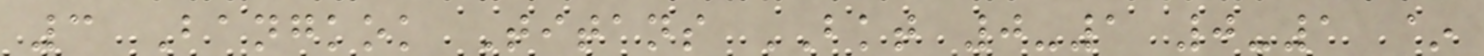3 Bangkok Titans BKT 0-1 0-1 ~
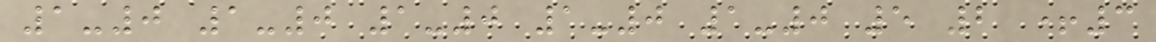1-0 1-0 1-0 1-0 1-0 5 2 +3
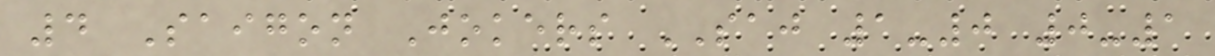4 Saigon Jokers SAJ 1-0 0-1
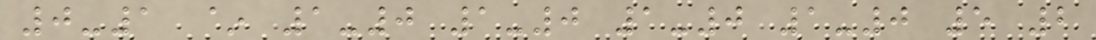0-1 ~ 1-0 1-0 1-0 1-0 5 2
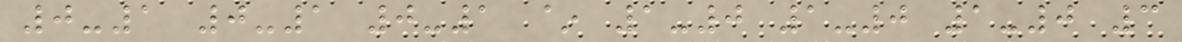0-1 0-1 0-1 ~ 1-0 1-0 1-0 3
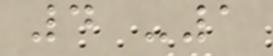4 -1
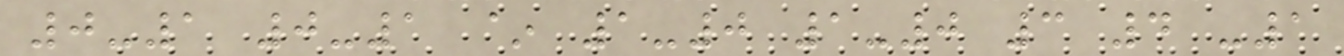0-1 0-1 ~ 1-0 1-0 3 4 -1
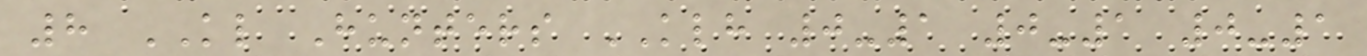8 KL Hunters KLH 0-1 0-1 0-1
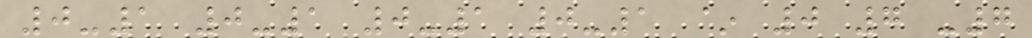0-1 0-1 0-1 0-1 ~ 0 7 -7
